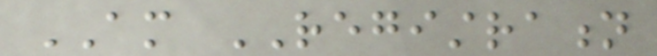AM REGISTRATION
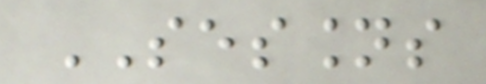SESSIONS
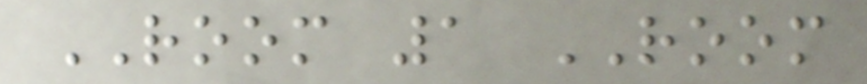ROOM 1 ROOM
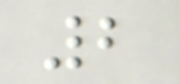2
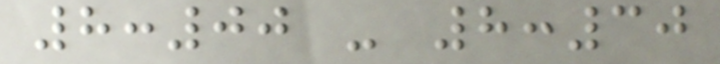8:00 - 8:30
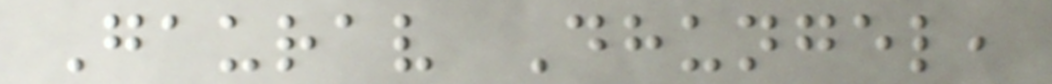Gaurav Dhungel,
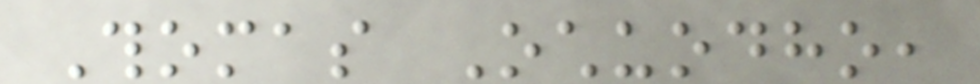Thomas Ochuodho,
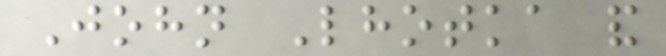John Lhotka and
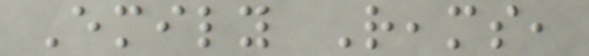Emily Reams,
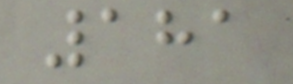181
